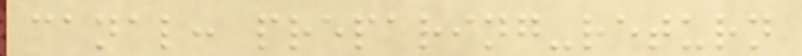canal: preparing-return
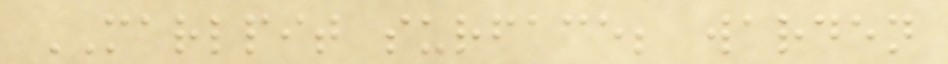MARLPIT surface; warden
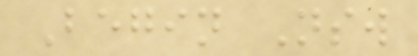Begin Nsw
